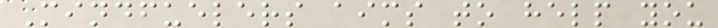Mindfuelers aims to help you
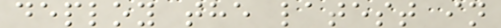deploy the latest in
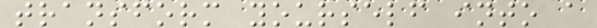transform yourself into a
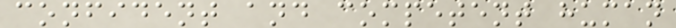confident and competent human
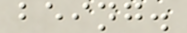being.
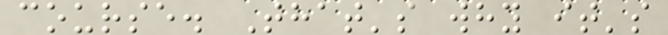course. That's why it's
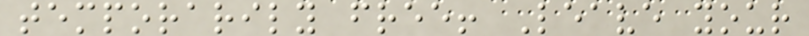temporarily free! Leave your
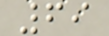69
